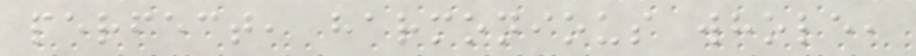perfect, harmonious whole,
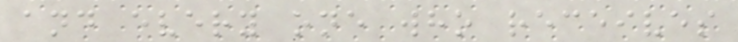and every one who receives
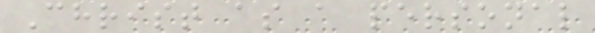Christ as a personal
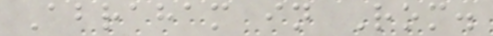Abraham in Rom.
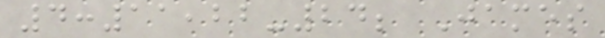4:11,22-24; James
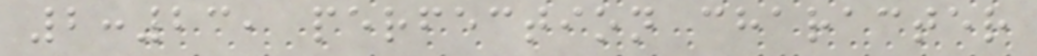2:23, perfection character
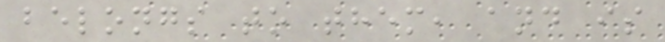belongs to them, and is
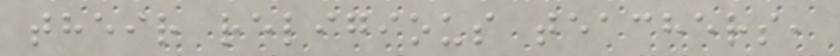their religious teachers,
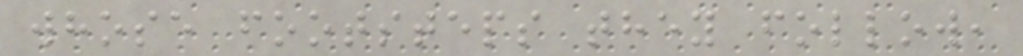whose footsteps they follow,
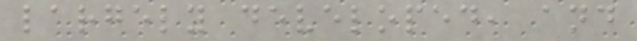largely developed, and
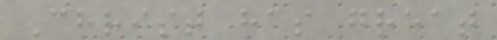Christ has great
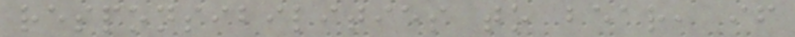responsibilities to bear, if
